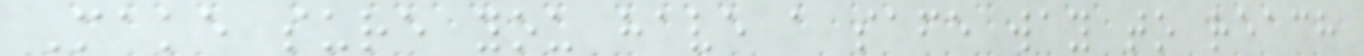Make sure you have a safe way to reach
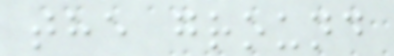the ground
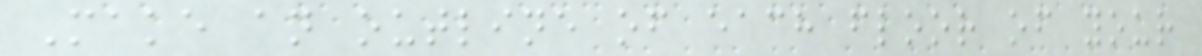Make an outline of each floor of your
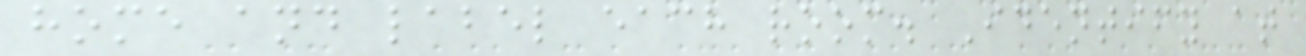home and label each room. Identify at
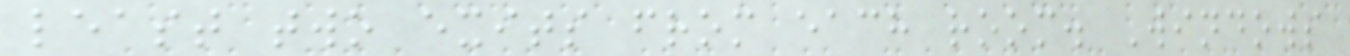least two exits from each room. Windows
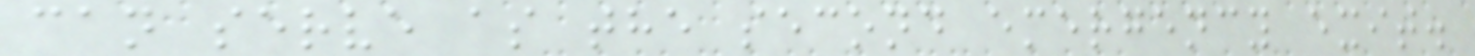can serve as the second emergency exit.
